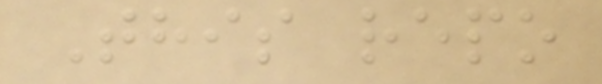This repo
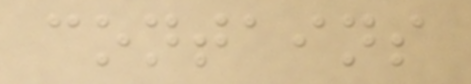contains
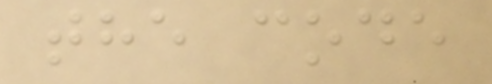the code
